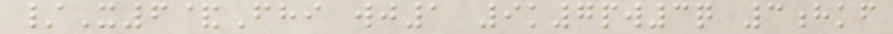/X6&Fhi wj1 9k7pw3q 3hkf
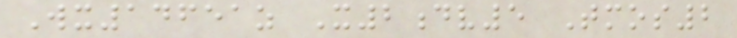Wx14651z X2dv5 Tmos2
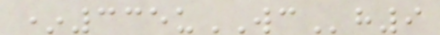*335uWCh9
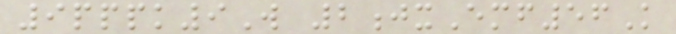9pppk9W 2jxEmf56K
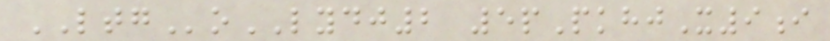LTGoLYDJ2 5pPkhjX9i
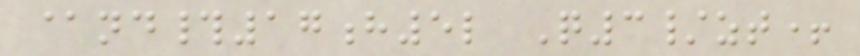@nd#17h5l Q3/zt+
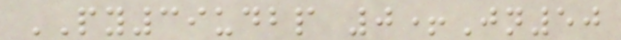PY39udbp 0+Jn50
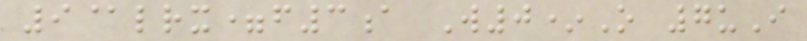9@lrx=f3a W0*O 7uI
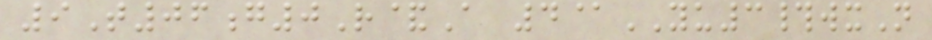9T06g0R&A 4@YU3#wxN
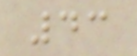43
